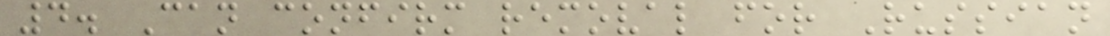4. Can confirm removal for Russian
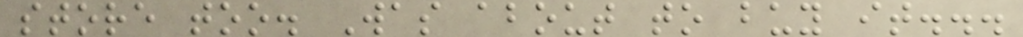store too. Was about to buy it...
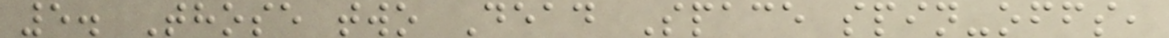5. Those two Dead Space spin-offs,
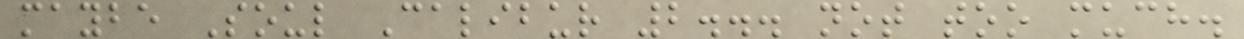maybe Soul Calibur 2... not too much.
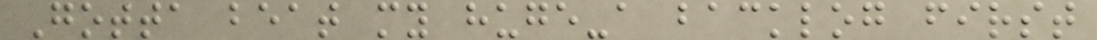Gotta beat my huge-a backlog first
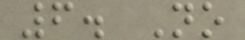6. No
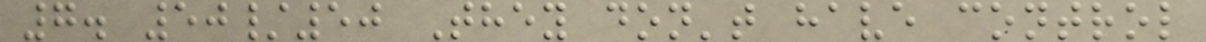7. 50/50 They don't have control
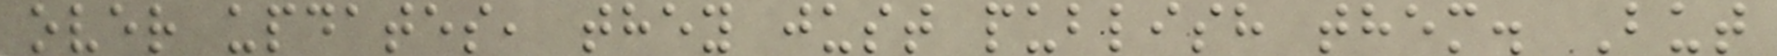over updates, they just publish them. But
